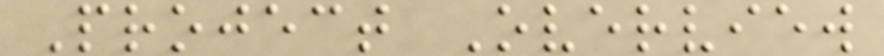Project Overview
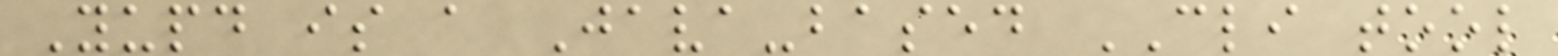Yupd is a Java-based CLI tool
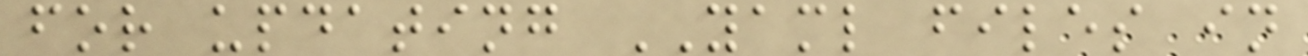for updating YAML files in
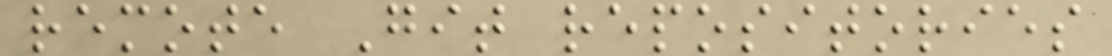remote Git repositories
